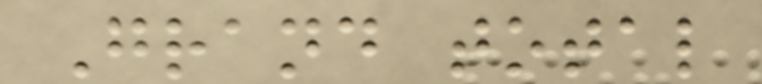Grand total
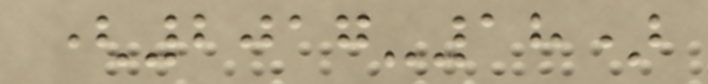(2017-18)
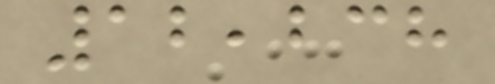12,238
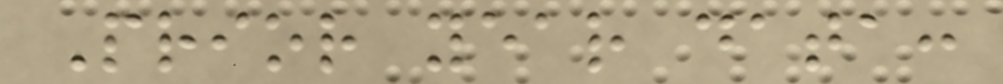Prior year data:
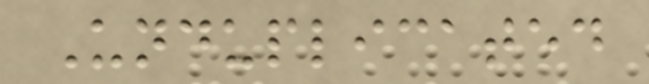Unduplicated
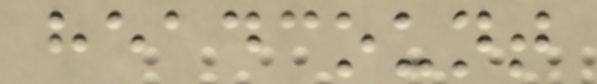headcount
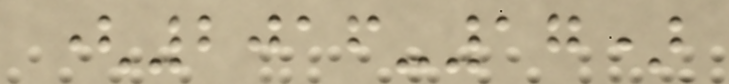(2016-17)
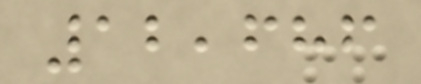12,686
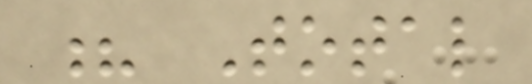? Total
